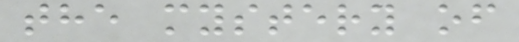the mystery of
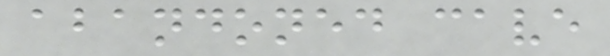abandoned cave
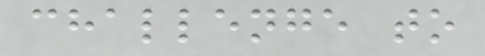challenge to
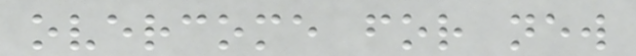overcome for new
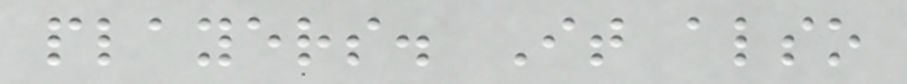players. It also
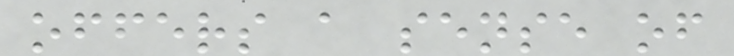offers a sense of
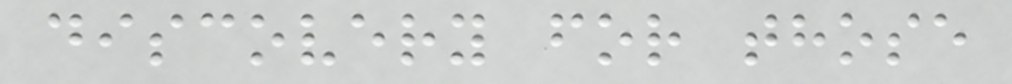discovery for those
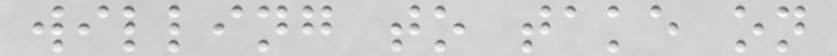willing to take on
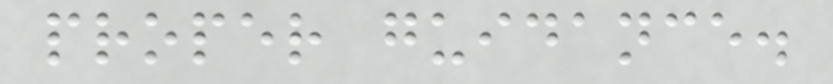proper guidance.
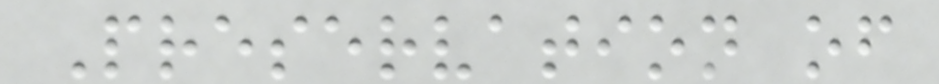Preservation of
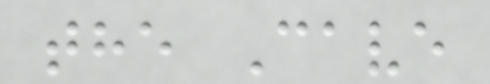the Cave
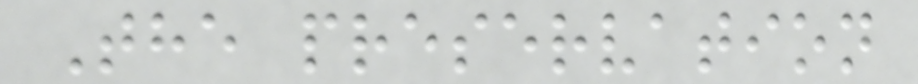The preservation
